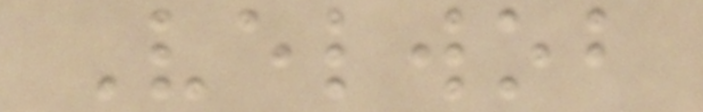Velwob
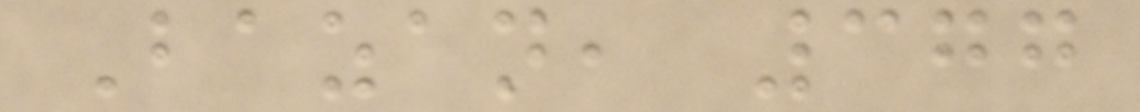Bazan, 377
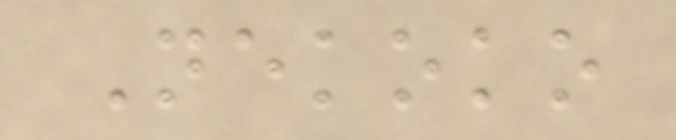Nekoko
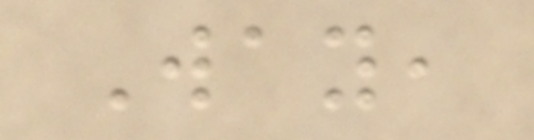Way,
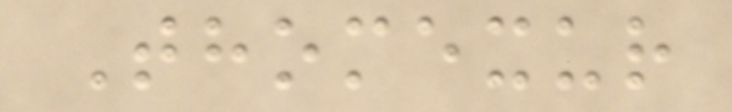Thomexur
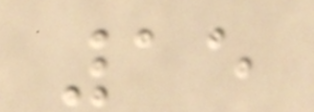15
